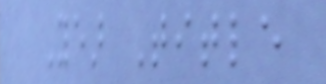Year Title
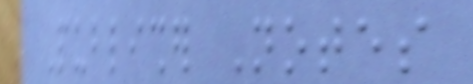Publisher Notes
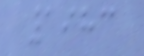1983
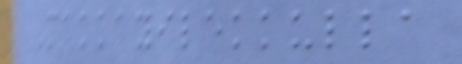Makkayilekkulla
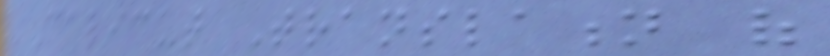Calicut Translation of
